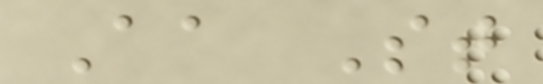Aa St
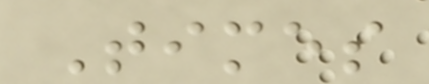Times
